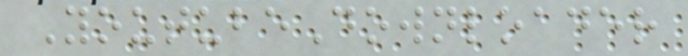YoutubeDownloader
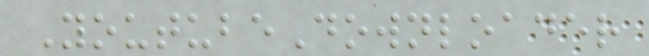YoutubeDownloader
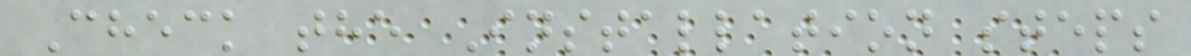Check the Installation steps
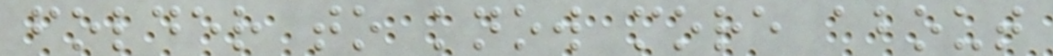folder to know more about
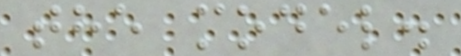the model.
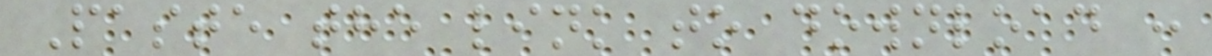Paste the link to download :
